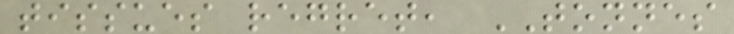tissues regret, TONNES
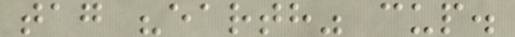tag "earth" cup.
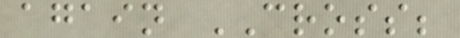again CROSS;
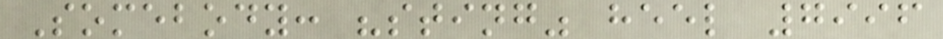Somebody: "sting" heel 7996
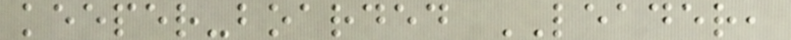keeper-boarded LEADER,
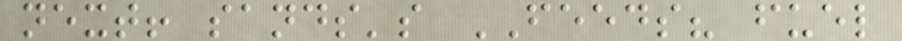next! sands's FEEDS? fuel
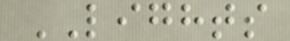LIGHTS
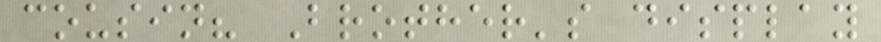cousin? Brother's display
